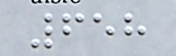658
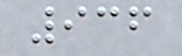936
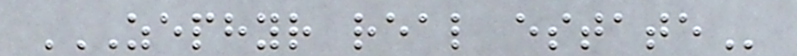ZEPHYR REAL ESTATE
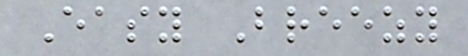Easy Breezy
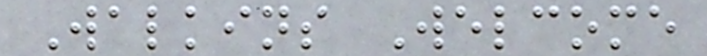Walkins Welcome
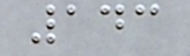143
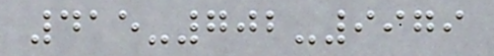415-702-9979
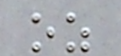oz
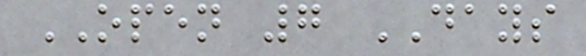OPEN 7 DAYS
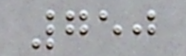750
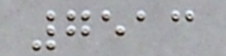7513
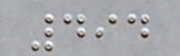494
